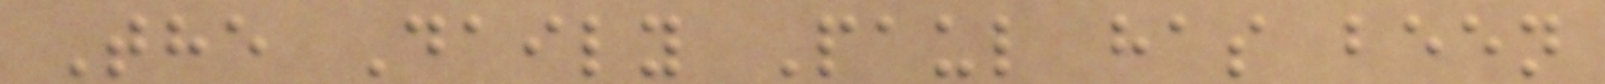The Daily Paul has been
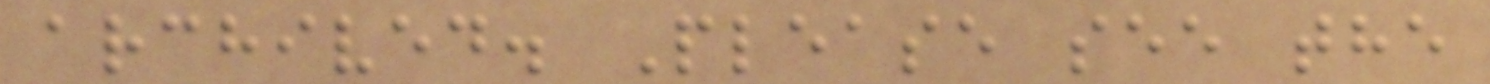archived. Please see the
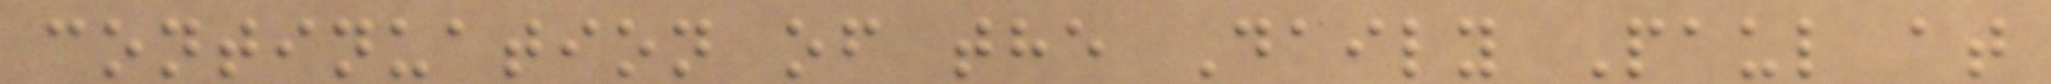continuation of the Daily Paul at
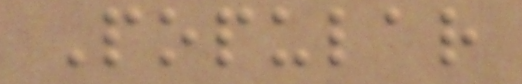Popular
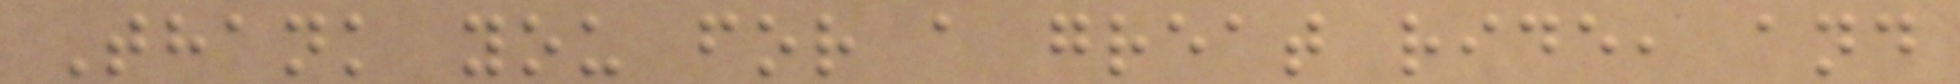Thank you for a great ride, and
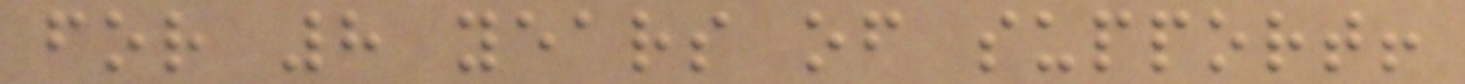for 8 years of support!
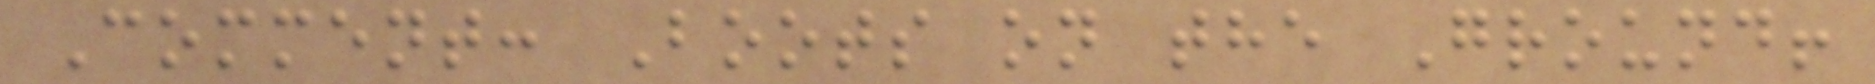Comment: Boots on the Ground!
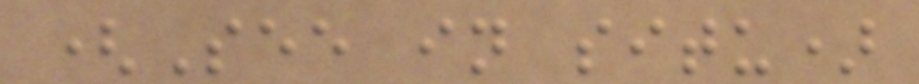(See in situ)
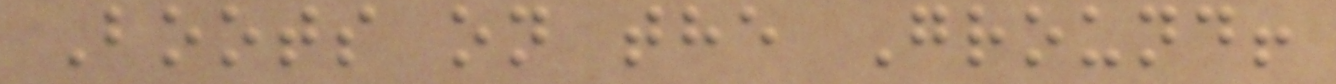Boots on the Ground!
